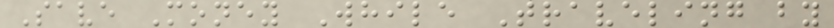Save Money While Traveling by
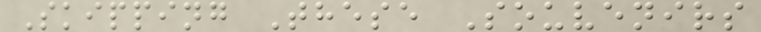Skipping These Souvenirs
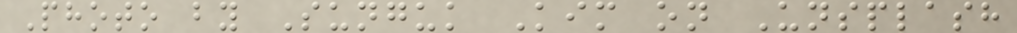Photo by Sunguk Kim on Unsplash
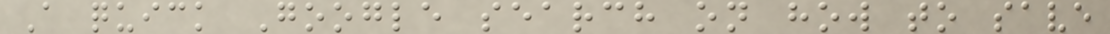A quick Google search on how to save
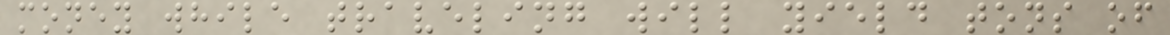money while traveling will yield tons of
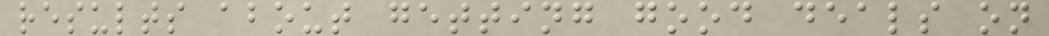results about getting good deals on
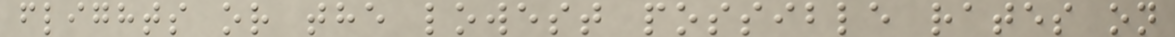flights or the lowest possible rates on
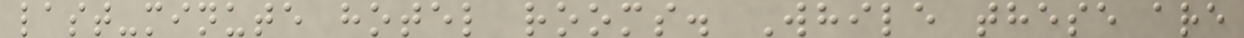last-minute hotel rooms. While these are
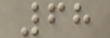68
